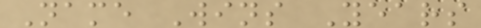Name Wins Years
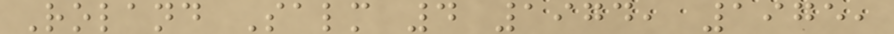Roland Salm 4 1974, 1975,
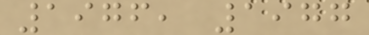1976, 1977
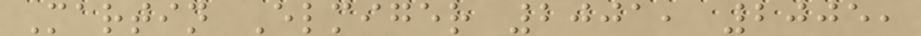Martin Elmiger 2001, 2005,
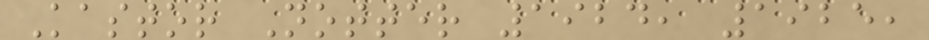Kastor Notter 1924, 1925,
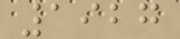1927
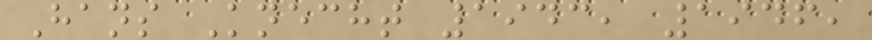Hans Knecht 1943, 1946,
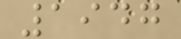1947
